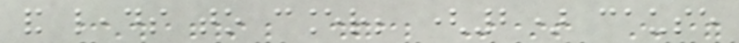and leads to cancer; (2) cause
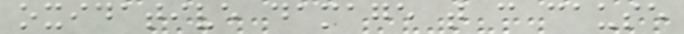oxidative damage that can cause
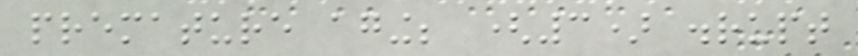premature aging; (3) disrupt
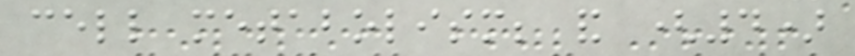cell metabolism; and (4)
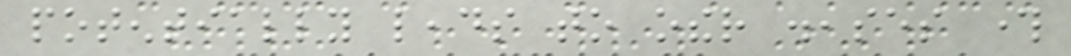potentially leads to other diseases through
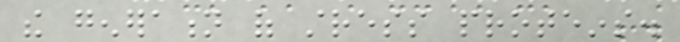the generation of stress proteins.
